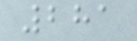281
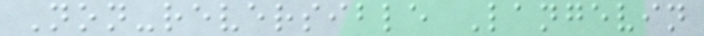Non-reversible Langevin
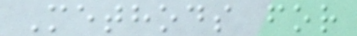Methods for
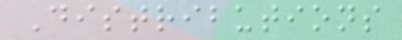Distributions
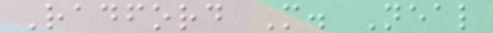Radford M. Neal
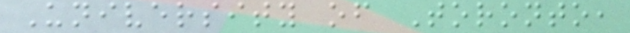University of Toronto,
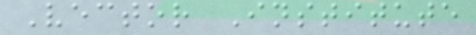Vector Institute
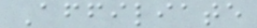Affiliate
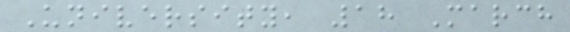University, 18 March
